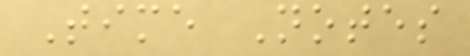Time Notes
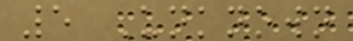5 Unknown
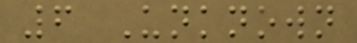6 Unknown
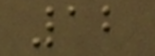12
